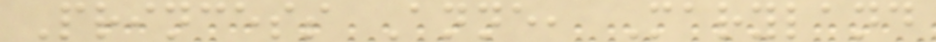Princess Anne, Maryland
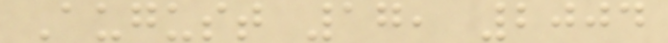August 17, 2004
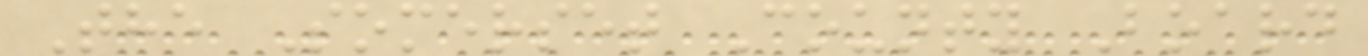The Somerset County Board
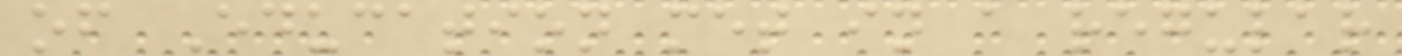of Education met in a regular
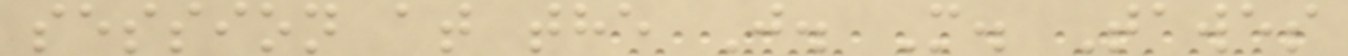session at the J. M. Tawes
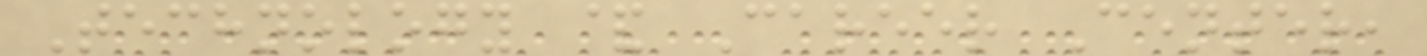Technology & Career Center,
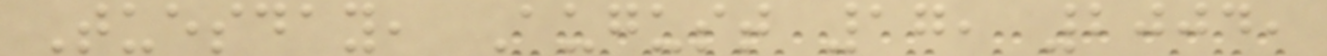Tuesday, August 17, 2004,
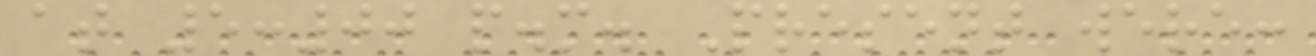at 5:00 p.m. Present were:
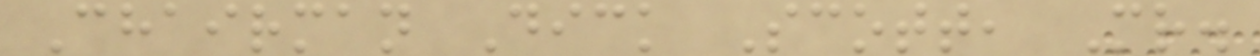Chairman Dick Scott, Mr.
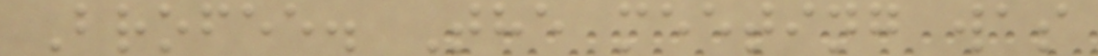Brofee. The meeting was
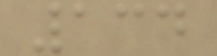134
